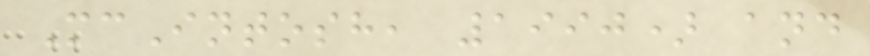McIntosh, 1990) and
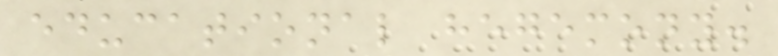educational hegemony.
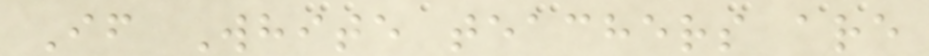If White teachers are
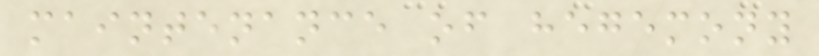maintenance of hegemony
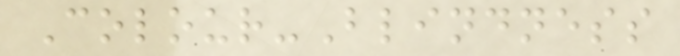Colour-Blindness
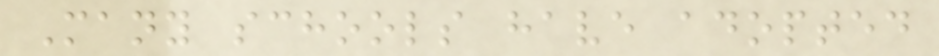Many schools have adopted
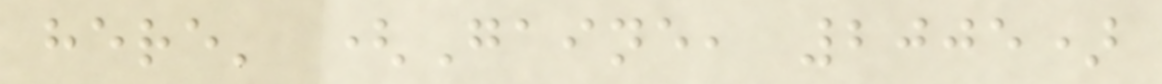here' (Gaine, 2005)
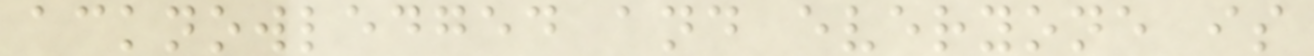acknowledged and everyone is
